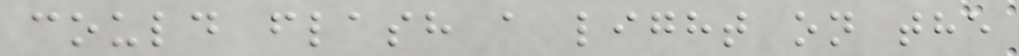could flash a light on the
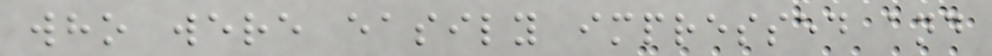who were easily impressed and
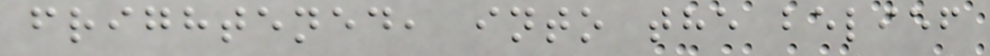frightened, into the belief
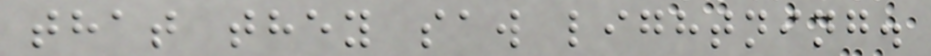that they saw lightning.
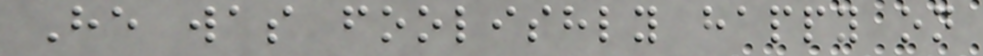He was foolishly happy on
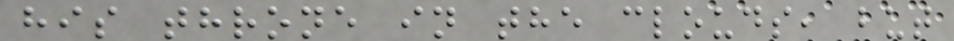his throne in the clouds, but
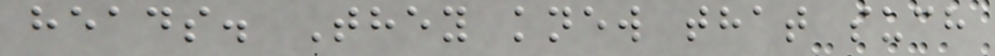heads. They knew that such
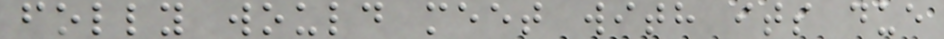folly would meet with its due
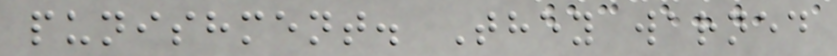punishment. They warned
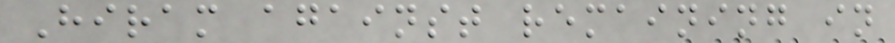Hiram against remaining in
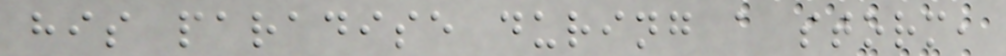his paradise during a storm,
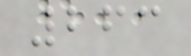263
